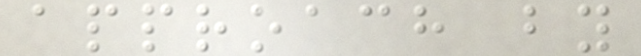approach by
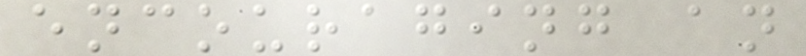encouraging an
